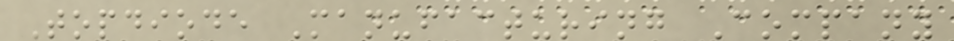Topdiode Manufacturing Company
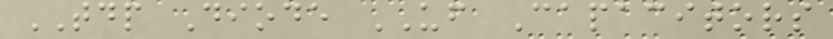TDP Diode UF Capacitors
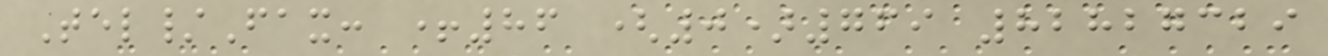Tel/Fax: +86 (0)769 82827329
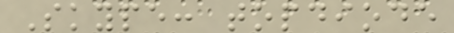Skype: topdiode
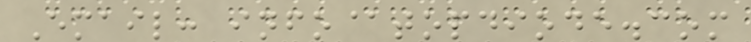Email: info@topdiode.com
